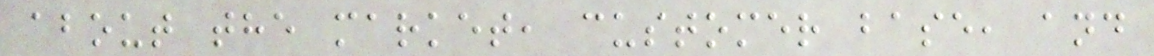about the market, customer base, and
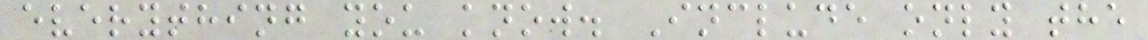everything you know. Include only the
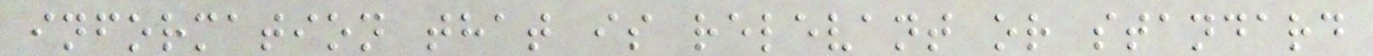information that is relevant or standard
